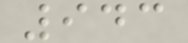943
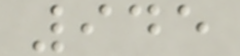945
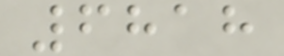6818
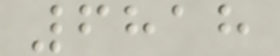6818
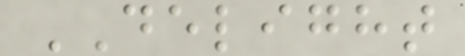DELIGHT
